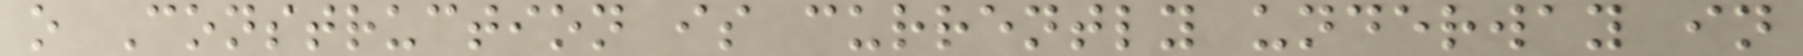o Construction is currently underway in
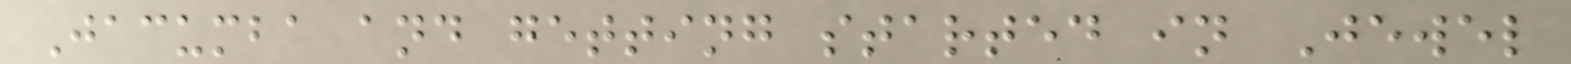Jacumba and getting started in Jewel
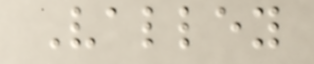Valley
